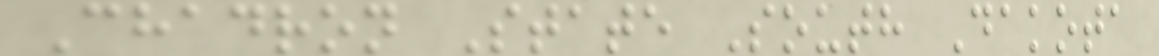Chadron State South Dakota
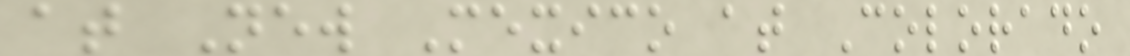at New Mexico at Colorado
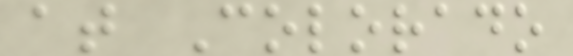at Colorado
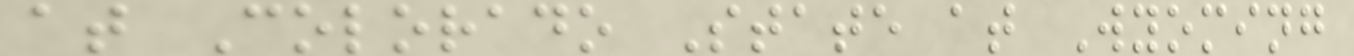at Colorado State at Wyoming
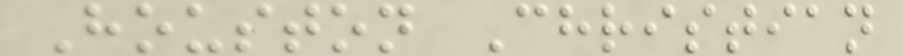Houston Christian
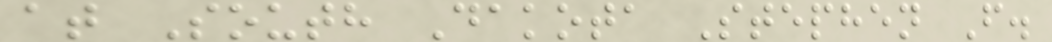at South Dakota Stephen F.
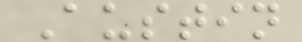Austin
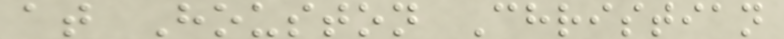at Houston Christian
